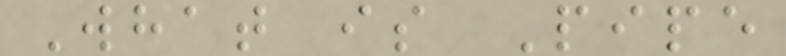What is Pipe
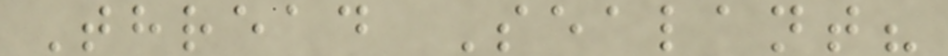Thread Sealant?
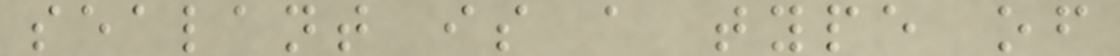sealant is a type of
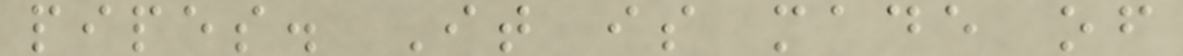pipes. It is made of
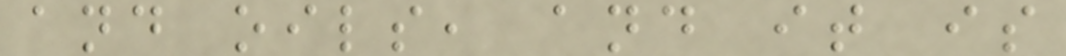and oils, and it is
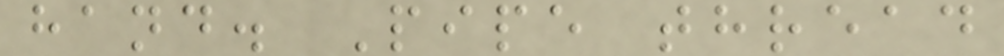hand. Pipe thread
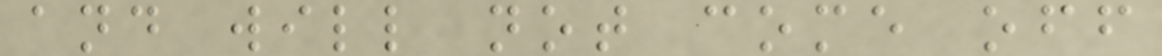and will not come off
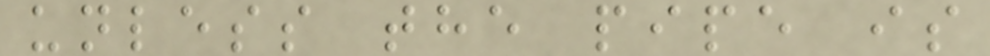unless the pipe is
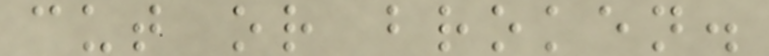cut or broken.
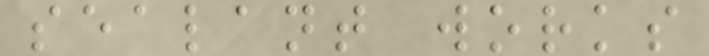sealant works
